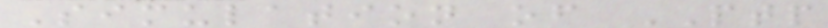Simulation of PTP
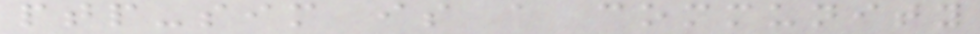ptp-sim is a community
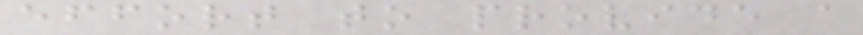effort to provide a
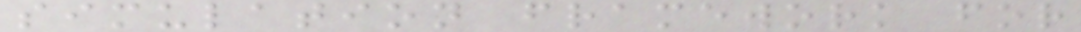simulation framework for
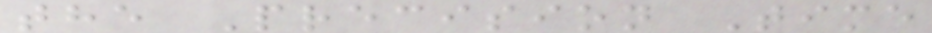the Precision Time
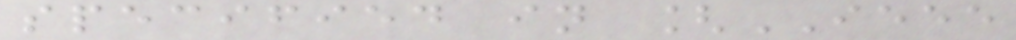specified in [IEEE
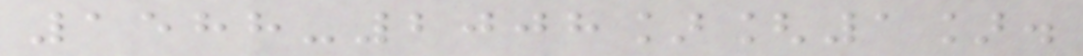1588-2008][1].
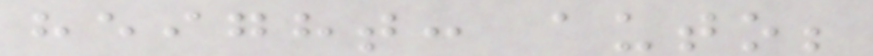height: auto;
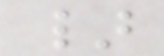}
